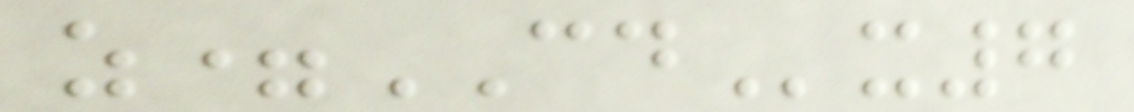z=CDx7
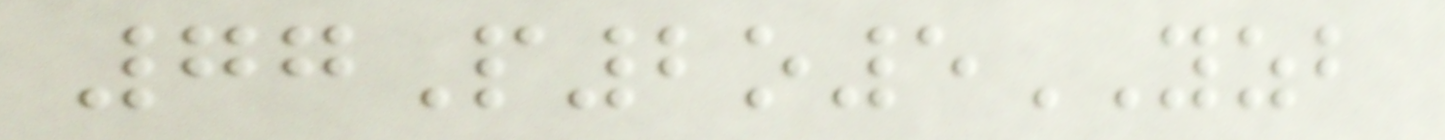77P2o5YZB
